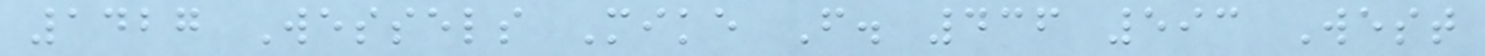1427 Wessels Mike F. 436 593 West
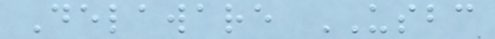Delaware USBC
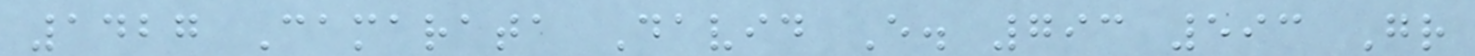1427 Camarata David E. 793 593 Gr
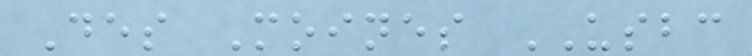Des Moines USBC
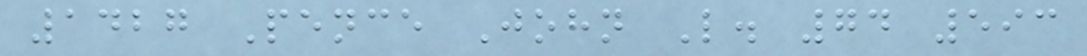1427 Pence John L. 74 593
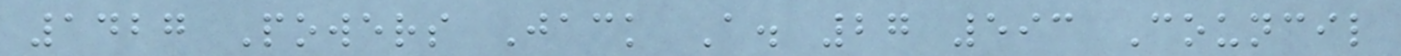1427 Powers Jack A. 27 593 Council
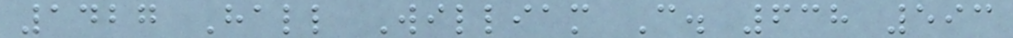1427 Hall William C. 638 593
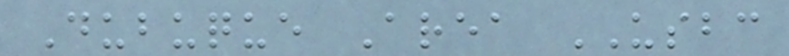Dubuque Area USBC
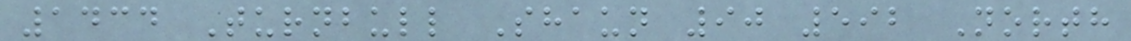1434 Turnbull Shaun 90 592 North
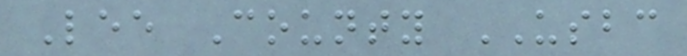Lee County USBC
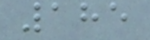185
